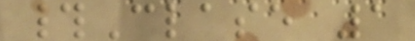#Clase 1
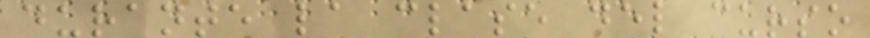durante la clase del curso
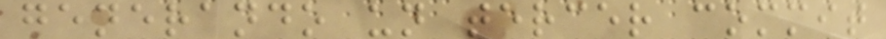generando un tercer commit
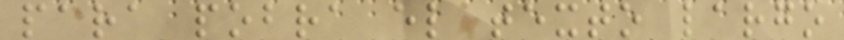para pobra el texto largo
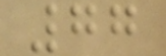77
